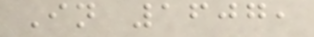In 1607,
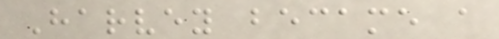Harvey became a
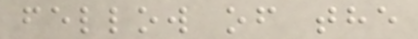fellow of the
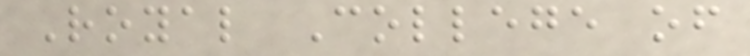Royal College of
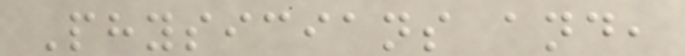Physicians and,
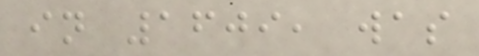in 1609, was
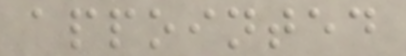appointed
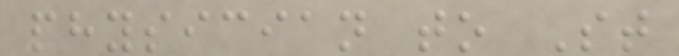physician to St
